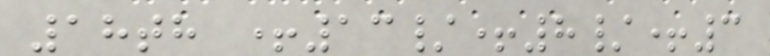18th +13/+8/+3
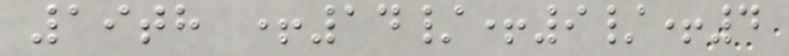19th +14/+9/+4
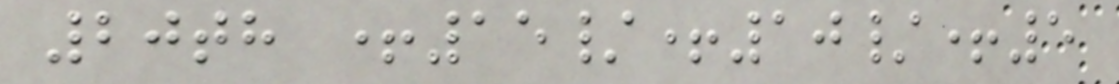20th +15/+10/+5
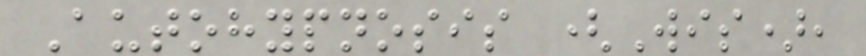Autohypnosis (Wis),
